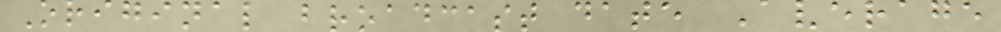Original broadcast date Average
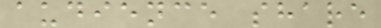audience share
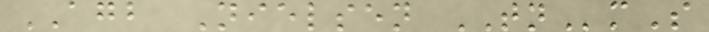AGB Nielsen TNmS
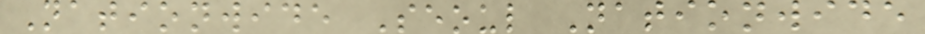Nationwide Seoul Nationwide
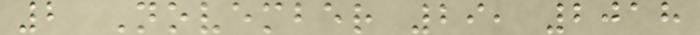2 November 29, 2018
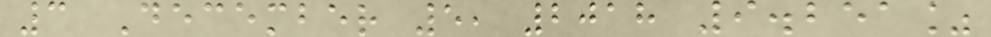3 December 5, 2018 9.251%
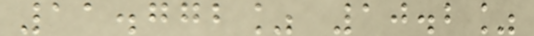11.772% 10.2%
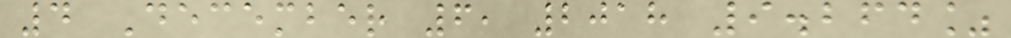4 December 6, 2018 9.264%
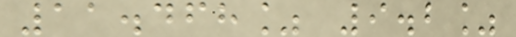11.468% 9.2%
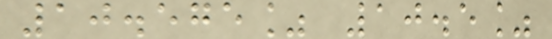10.575% 10.5%
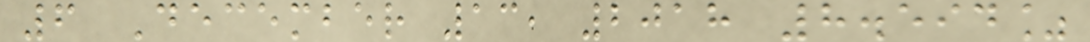6 December 13, 2018 8.594%
